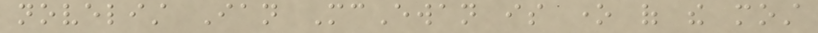novelist Ian McEwan is one of the most
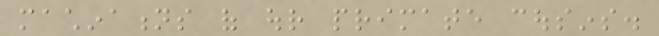machinations of our primate cousins.
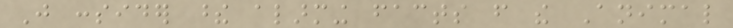Just consider these alarming facts from the Animal
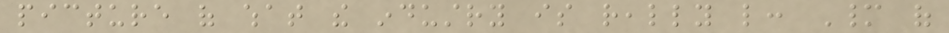picture of what the industry is really like: Many of
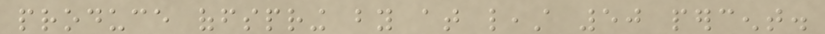produce offspring by at least 50 percent.
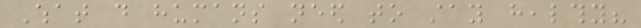What do humans need to stay healthy?
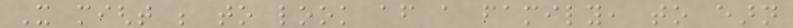It might be to look after a family, to earn
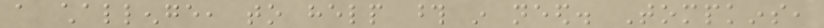a challenge, to help those in need. Tompkins,
